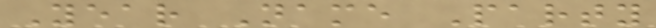Year Name Party
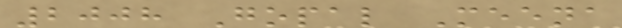2008 Gopal Meena
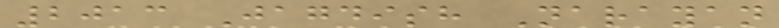2013 Jagdish Narayan
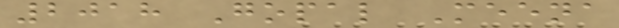2018 Gopal Meena
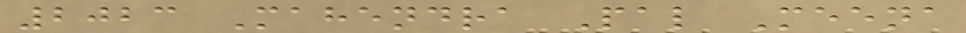2023 Mahendra Pal Meena
